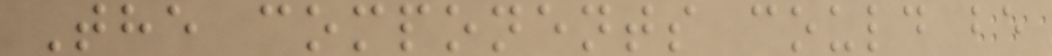The components could be
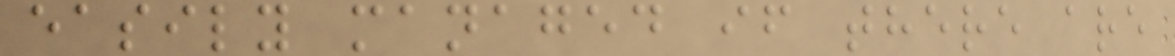easily managed if there are
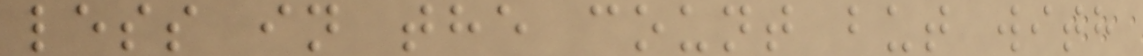less in the count but with
